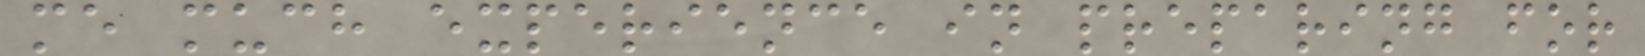me much experience in preparing for
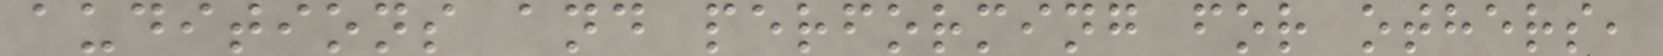auditions and performing for others,
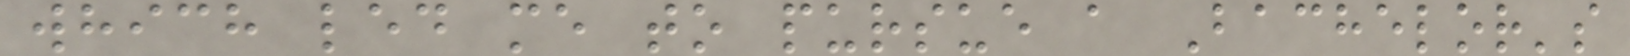which led me to pursue a Bachelor's
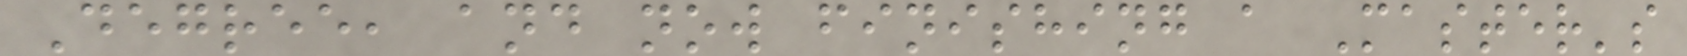Degree, and now finishing a Master's
